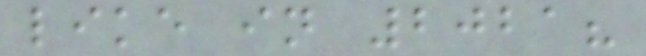like in 2021?
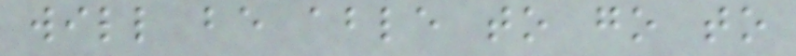will be able to go to
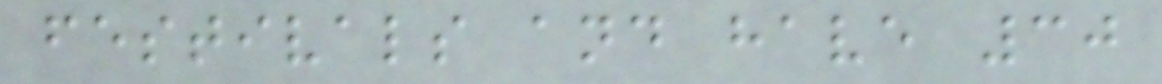festivals and have 30
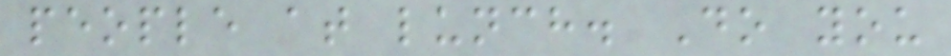people at lunch. Do you
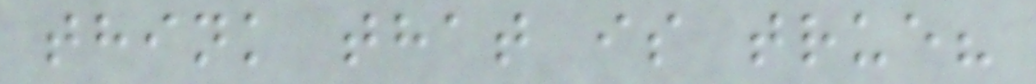think that is true?
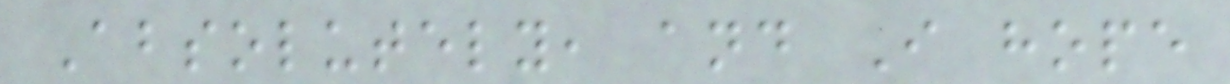Absolutely, and I hope
